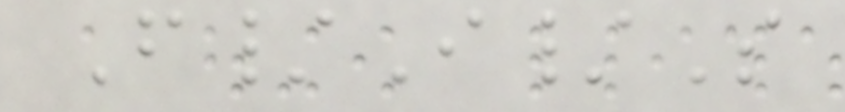F/I/S
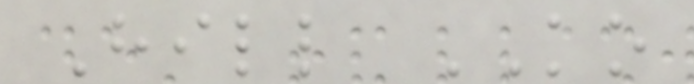Hill KO
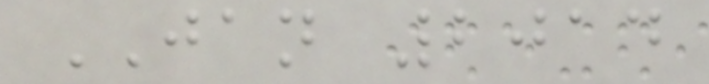JAN 2014
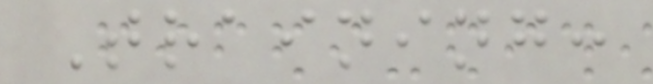Training:
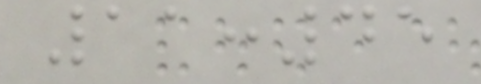11:45
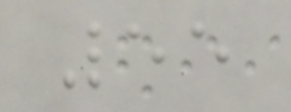55
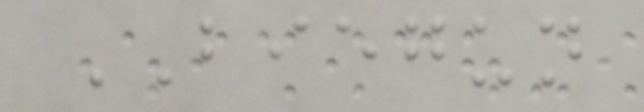BIEGUN
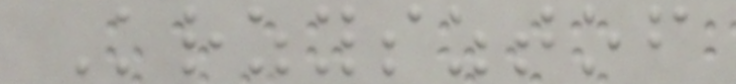Krzysztof
